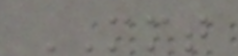MMT
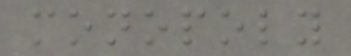monopoly
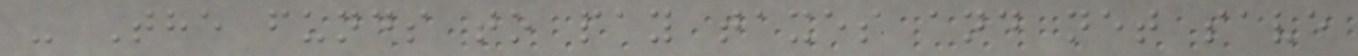- The funds to pay taxes and net save
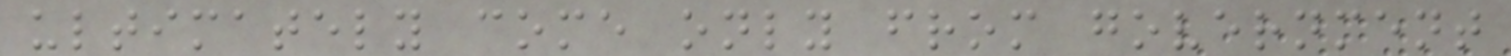ultimately come only from government
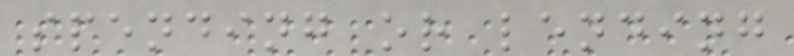spending or lending
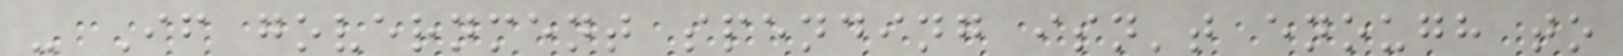- If government spending isn't enough to
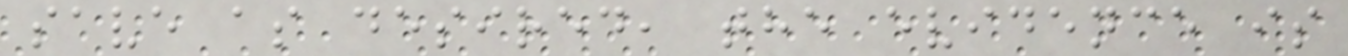save as desired, the evidence is
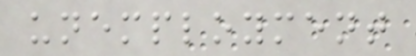unemployment
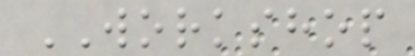WORKSHOP
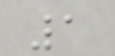1
